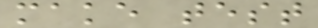make test
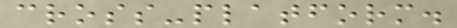cross-platform.
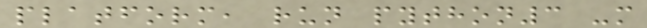platform, run python3 -m
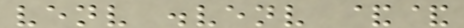venv .venv &&
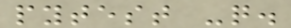pytest -q.
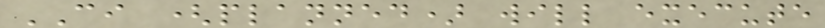CI (planned) will execute
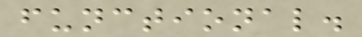functional.
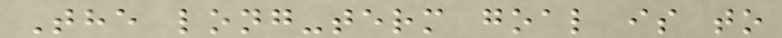The long-term goal is to
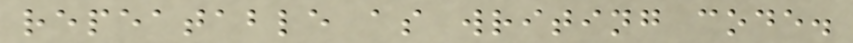repeatable as writing code.
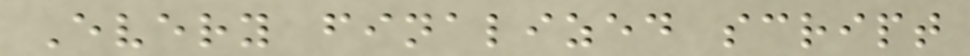Every finalized script
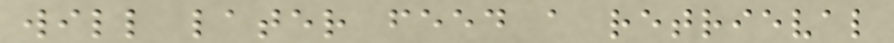will later feed a retrieval
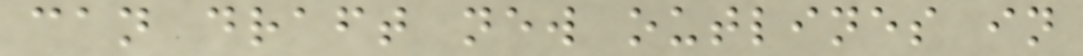can draft new outlines in
